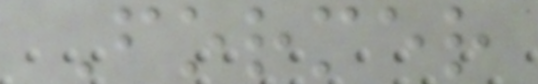Former
